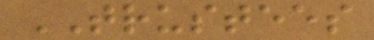TRUSTEES
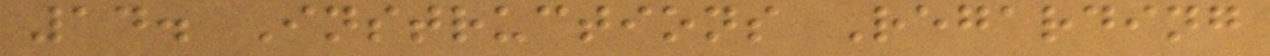14. Instructions Regarding
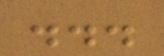...
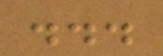...
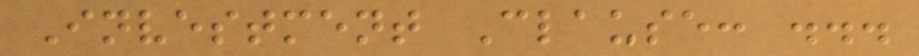Investment Clause: ...
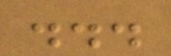...
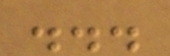...
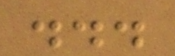...
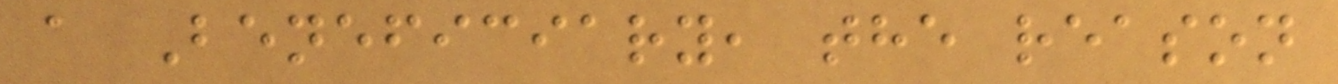a Beneficiary, the reason
